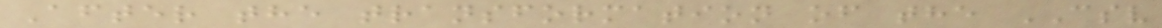After the transformation of the CSV
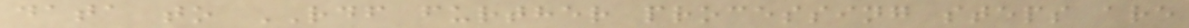data to RDF further processing steps are
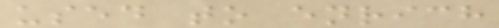used to enrich
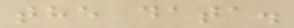the data.
